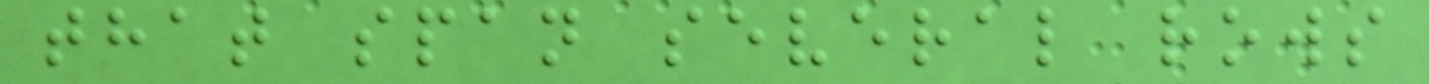that span several rows
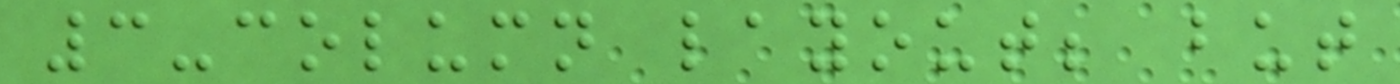3-column layout; but
